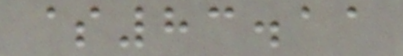$83.11
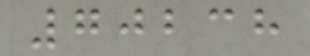70238
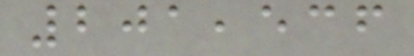201,536
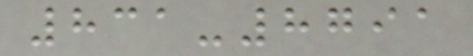831-8791
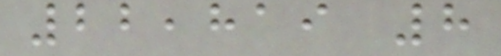22,819 8
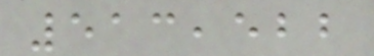513,522
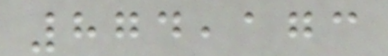874,173
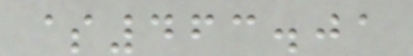$463.01
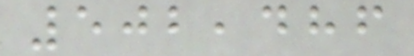502,486
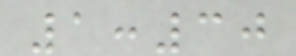1:30
